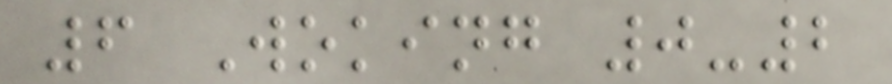6 Woking 0-2
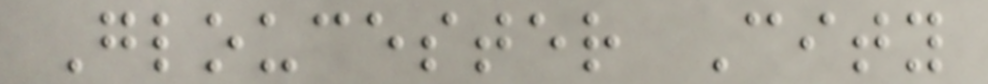Gloucester City
